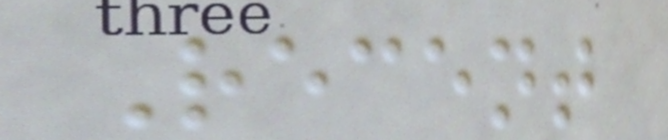Recent
